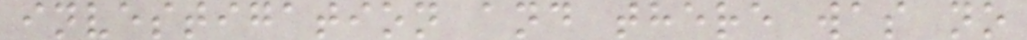investigation and there was no
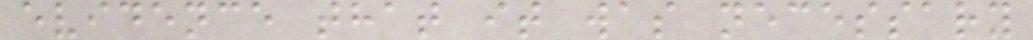evidence that it was necessary
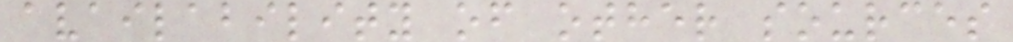availability of other sources
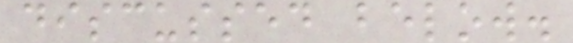discussed below.
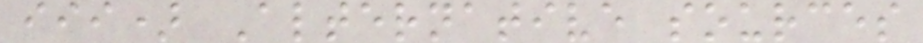iii) Alternative sources
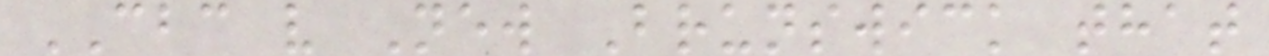CBC v New Brunswick that
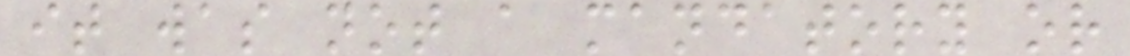it was not a mandatory or
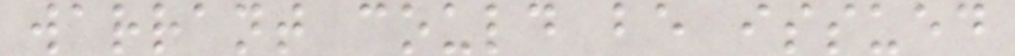warrant could be issued
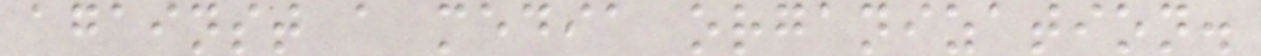against a media organization.
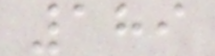189
